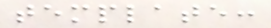template:
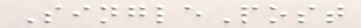SinglePost
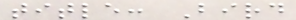title: Bird
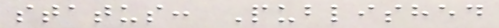status: Published
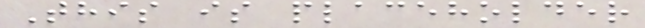This is placeholder
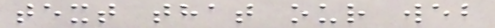text that our web
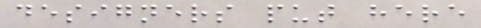designers put here
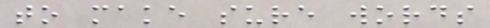to make sure words
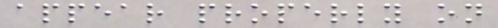appear properly on
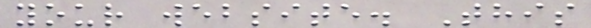your website. This
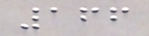166
